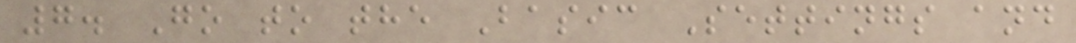7. Go to the Basic Settings and
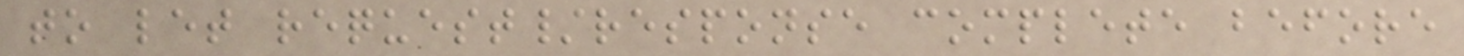to let request/response complete before
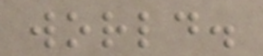world.
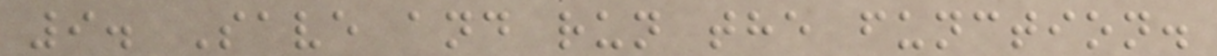9. Save and run the function.
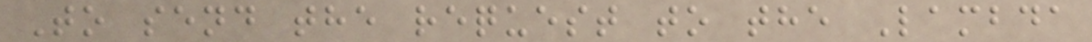To send the request to the Lambda
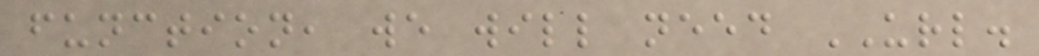function, we will need URL.
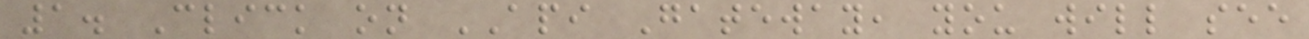1. Click on API Gateway, you will see
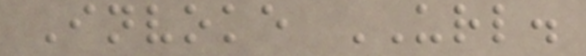Invoke URL.
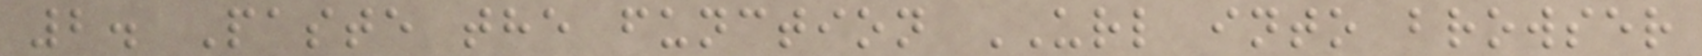2. Paste the function URL into browser
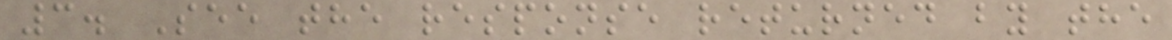3. See the response returned by the
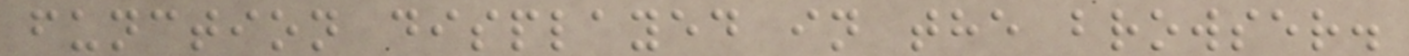function displayed in the browser.
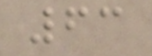63
